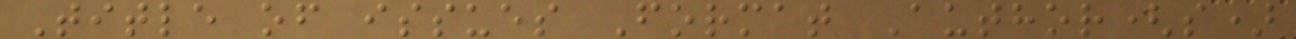Title of issues Format Author(s)
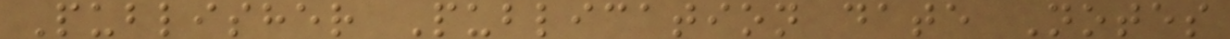Publisher Publication date Notes
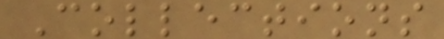Collections
